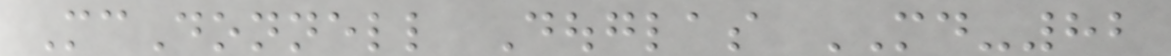McDonnell Douglas MD-82
